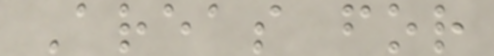Areas for
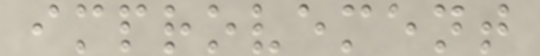improvement
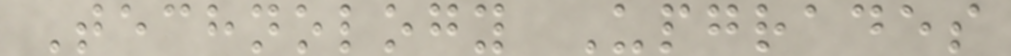Technology Upgrades
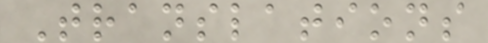Translations
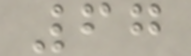67
